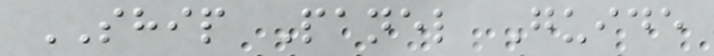SHIP Panel Guide
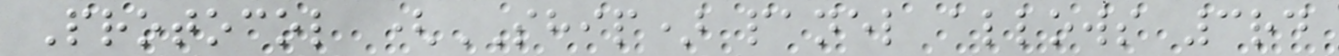Protocol (SHIP) panel allows 3rd
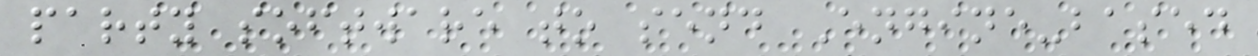party software to send Engine-based
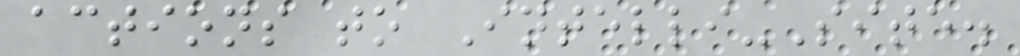actions to Intelli-Site.
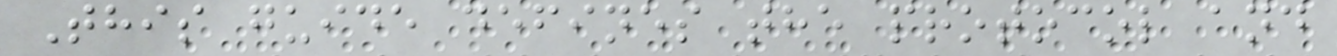This guide defines the protocol and
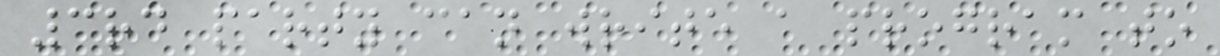3rd party can write a program to
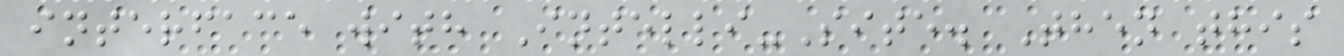interface with Intelli-Site. Then this
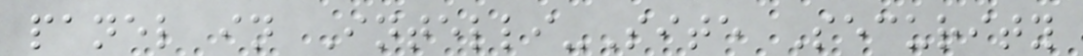panel in Intelli-Site Security
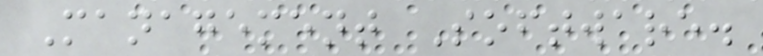Management Software.
